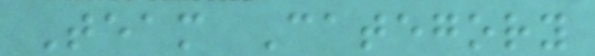Team Category
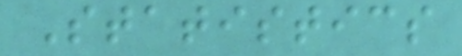Statistics
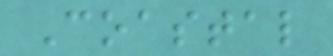Coastal
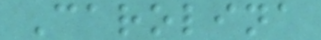Carolina
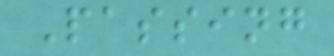Passing
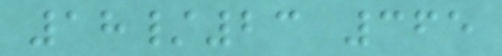18/23 365
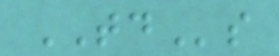TDs
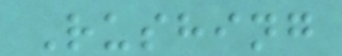Rushing
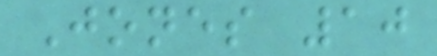Jones 10
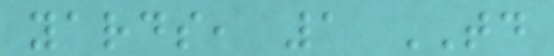yards, 1 TD
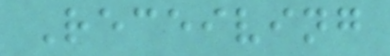Receiving
